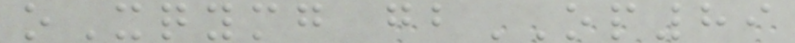oXqymg gbOP89
